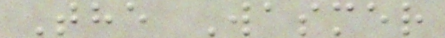The Wasmer
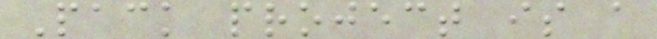Pack project is a
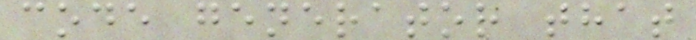code generator that
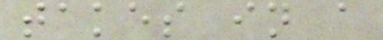takes in a
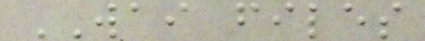WAI files
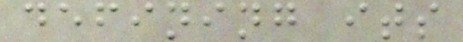defining its
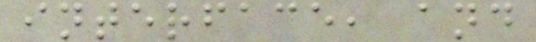interface, and
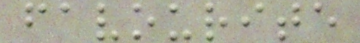favourite
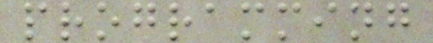programming
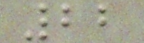22
